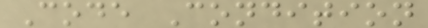Code Condition
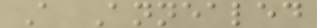A Annealed
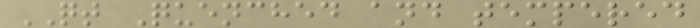QT Quenched and tempered
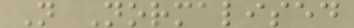N Normalised
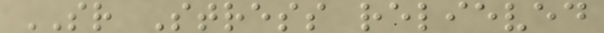SR Stress relieved
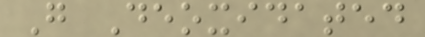G Deoxidated
